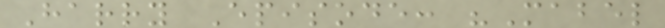Harry Episode: "Mabel
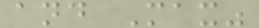and Max"
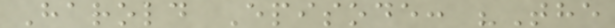Harold Episode: "The
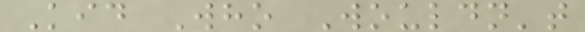Kid Who Wouldn't
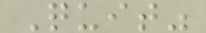Quit"
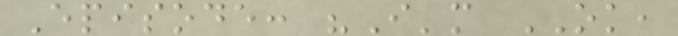Episode: "I'm OK,
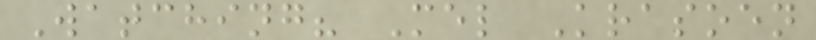Watching? Mel Krasoen
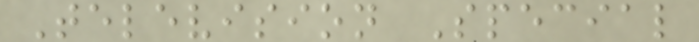Television Special
